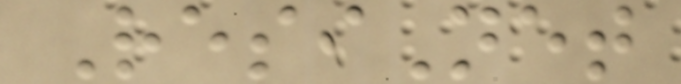ResiNet
